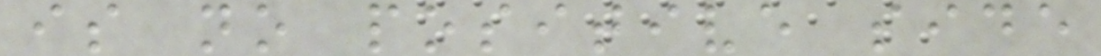is no positive side
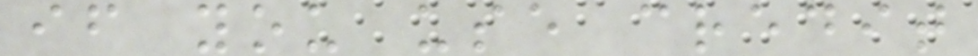if you use credit
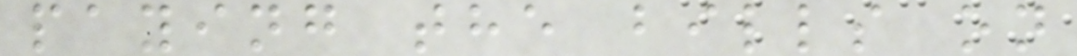paying the bills on
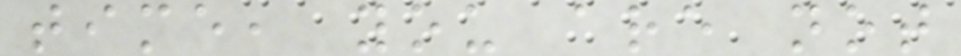time, you are not
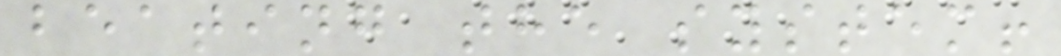beating the system!
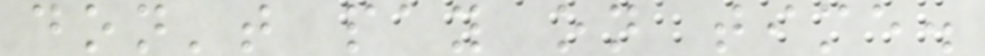don't pay on time.
